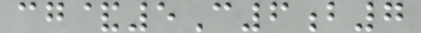cg&5C6b7
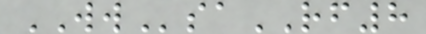WWsaRF8
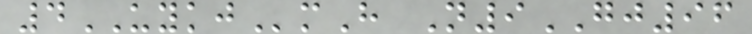4UYKJmH N9GJ96
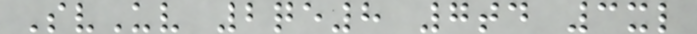SvUv 2qe8 7td 3xl
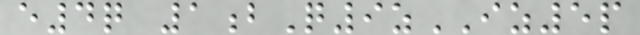e4q 1bQ9zIZ5p
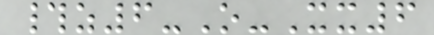#z6-O-Xx6
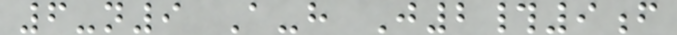6-n9 A-h J2#9f
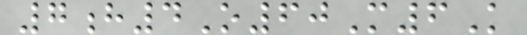7h4O60M6K
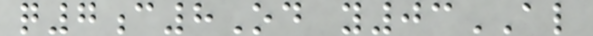q7c8Od y03AL
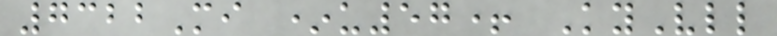7322Mi *u57+ KyVll
